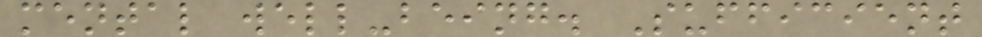mental well-being. Sufficient
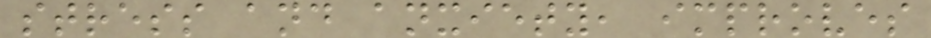stress and anxiety, improves
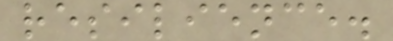resilience.
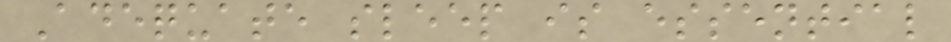Adequate sleep is essential
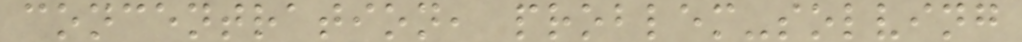concentration, problem-solving
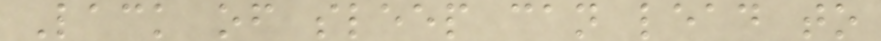Lack of sleep can lead to
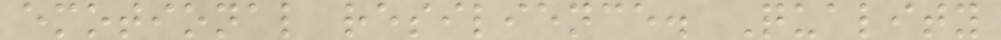emotional resilience. Quality
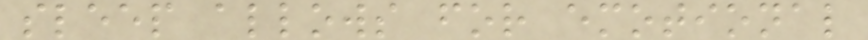sleep allows for emotional
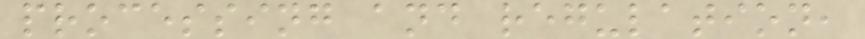processing and regulation,
